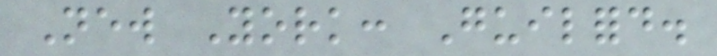New York: Guilford.
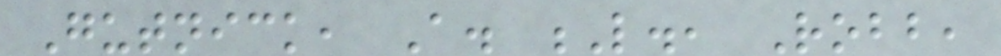Gutnick, A. L., Robb,
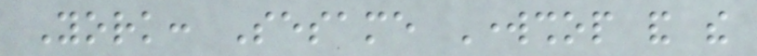York: Sesame Workshop and the
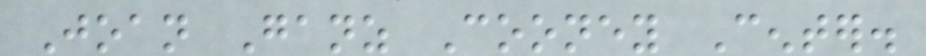Joan Ganz Cooney Center.
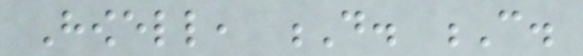Howell, D. C.
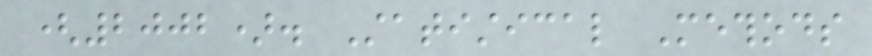(2002). Statistical Methods
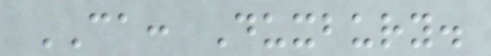CA: Duxbury.
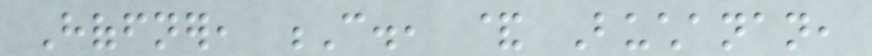Hoffner, C., & Buchanan,
